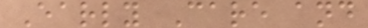Early Care and
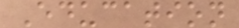Education
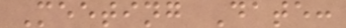Meeting Date:
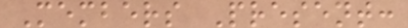Members Present:
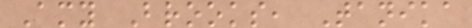Amy Brooks, Tanika
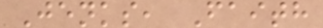Jenks, Faith
